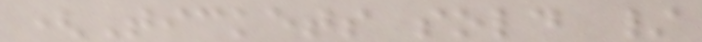(Tickets sold /
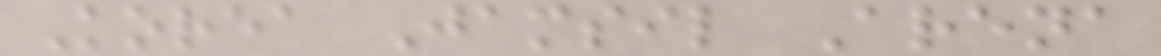Korea Jamsil Arena
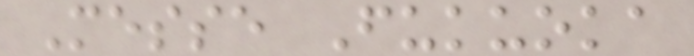Messe Fukuoka
